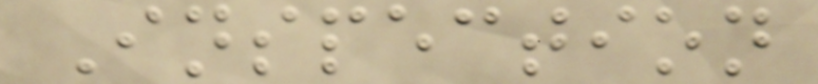Inspection
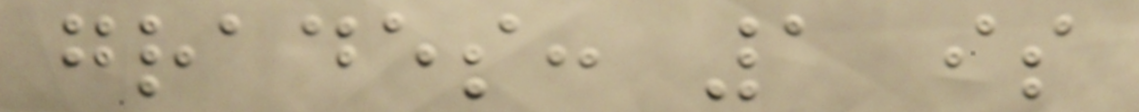grades: 1 is
